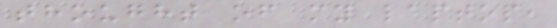thought of my laptop,
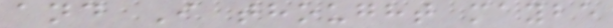and I thought maybe
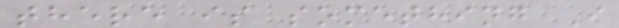there is something I
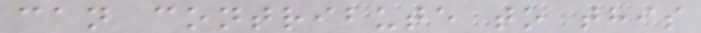can contribute to this
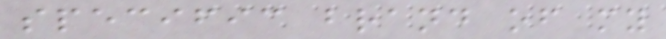specific brand of my
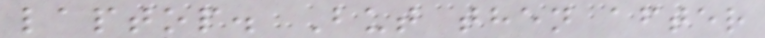laptop. But then after
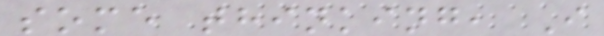some thinking, I
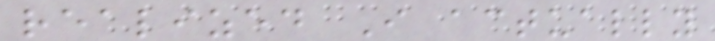realized I actually
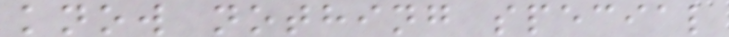know nothing special
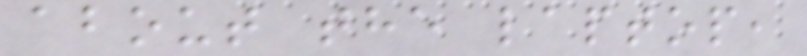about the laptop,
